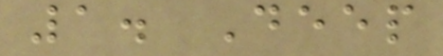1. Deep
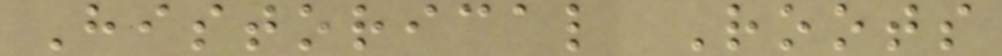Historical Roots
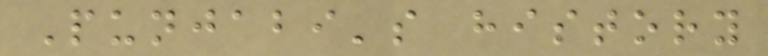Punjabi's history
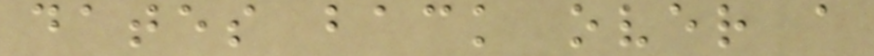dates back over a
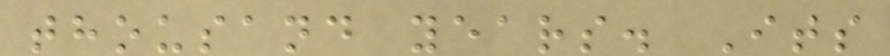thousand years. Its
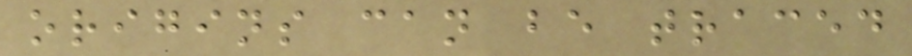origins can be traced
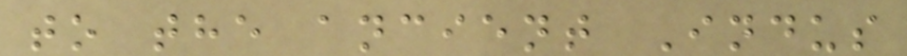to the ancient Indus
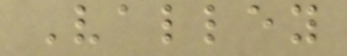Valley
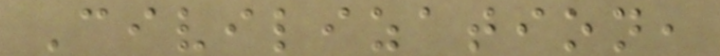Civilization,
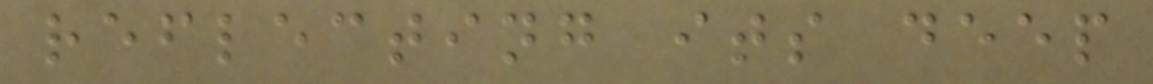reflecting its deep
